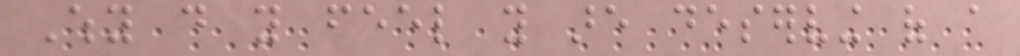Why do you feel you are deserving of a
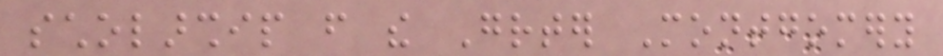scholarship from the Greater Montgomery
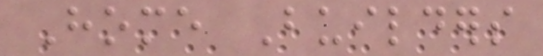Home Builders
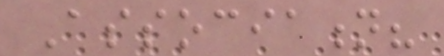Association?
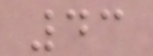43
